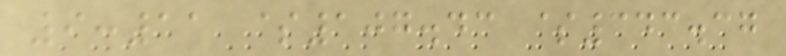9:11 $107.43 $343.37
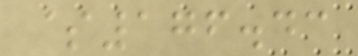$176.43
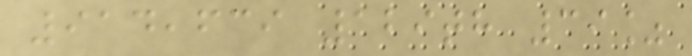914,639 129th 39%
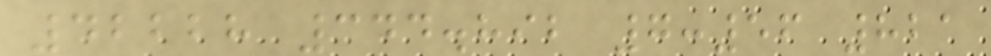42228 344.892 7:56 821
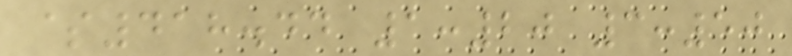$418.44 1:20 3:50
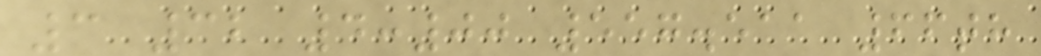3 32 4:00 557.511 66th
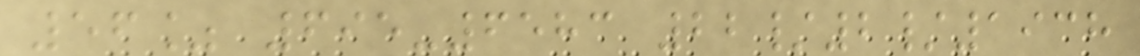56% 695-6583 22/2/1938
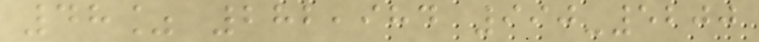48% 282,984 990-5200
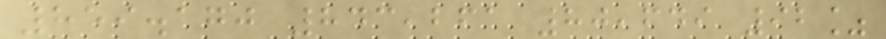859.170 843,261 80,649 92%
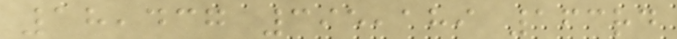18,437 395,189 163rd
